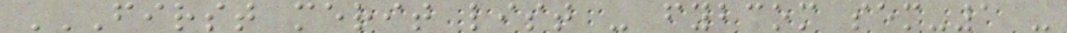FIRST MERIT LIST - FYBCOM SEM-1 -
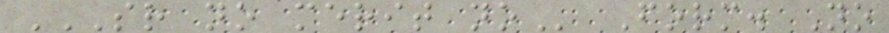SR NO MERIT NO Form. No
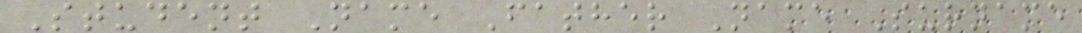Student Name Father Name Surname
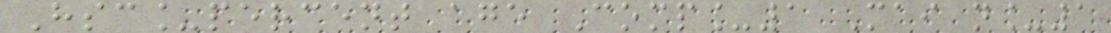Hsc_percent age Comp_1 Mai n_1
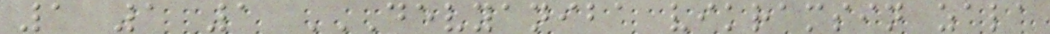1 1 1 DEVYANIBA VIKRAMSIN ZALA
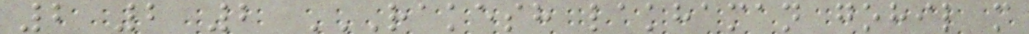2 2 2 RAKESH LAKHAMAN GOHIL M
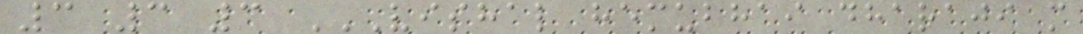3 3 3 VISHAL HEMUBHAI DHARAJI M
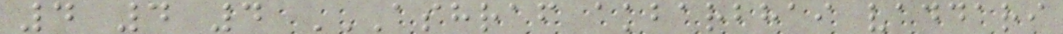4 4 4 ASHRAF AKBARBHAI VADDARI
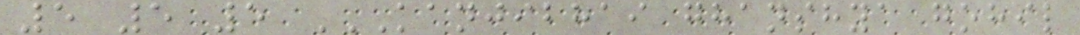5 5 5 KANJIBHAI GHANSHYA GOHIL
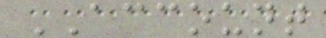ACCOUNT
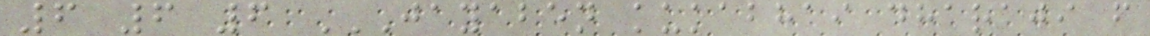6 6 6 JAYABEN KUKABHAI DHARAJI F
